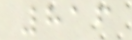816
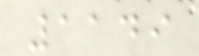1149
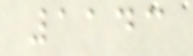1143
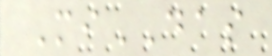MiDAS
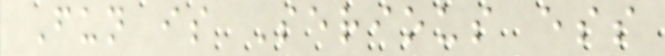Fun is Serious ess
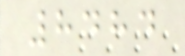8484
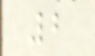2
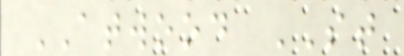ATWOOD ST
